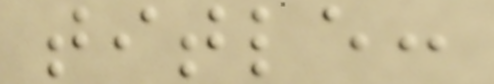title:
